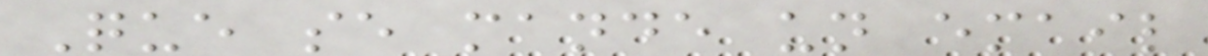Que se mande un email
